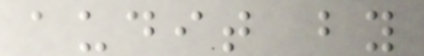audit by
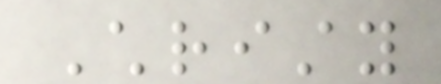Christy
